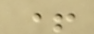+
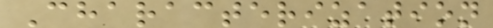Characterization
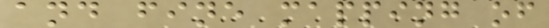and fine mapping of
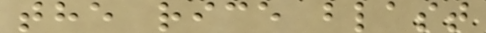the rice blast
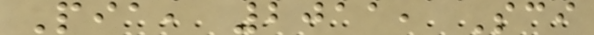Pia, 2011, Sci
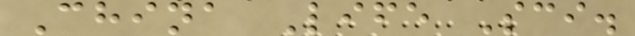China Life Sci.
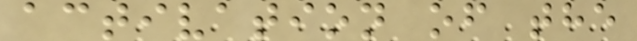activation of the
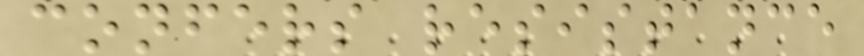confers resistance
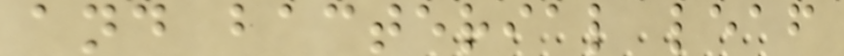and bacterial leaf
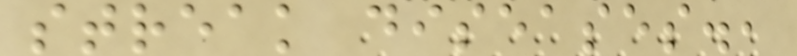streak diseases.,
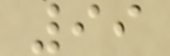99
